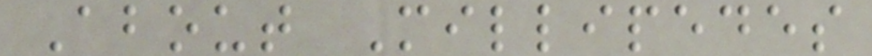About Millipedes
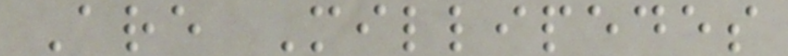Are Millipedes
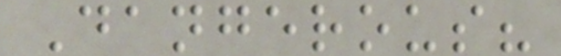Dangerous?
